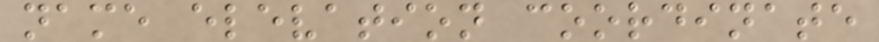name elevation coordinate
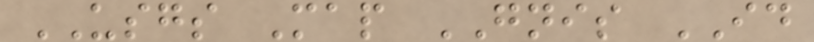USGS Map GNIS ID
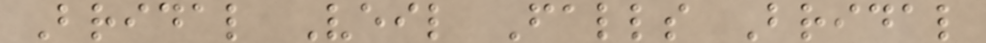Bridal Veil Falls Bridal
